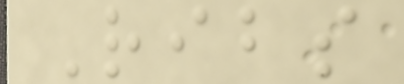Ribs
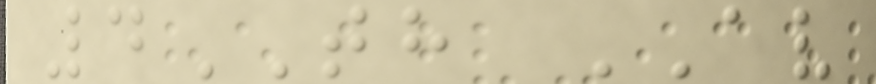4TH AV
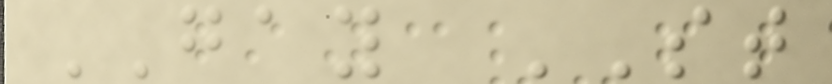GAY ST
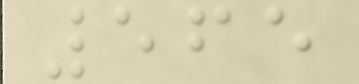565
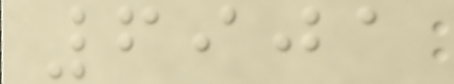6901
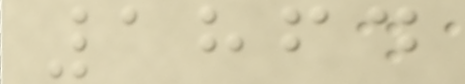1864
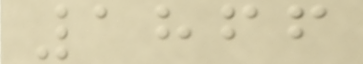1866
